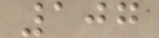107
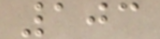103
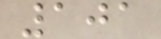101
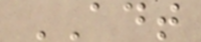ADT
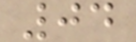04
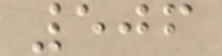506
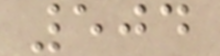504
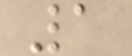1
